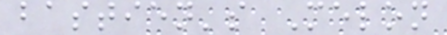bastien's Melon
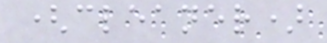(cleaner)
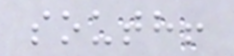south!
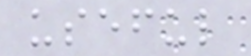useful
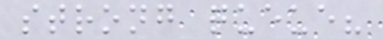strong queue?
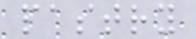pastry
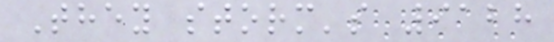They storm's 9128
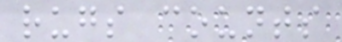rugs counts
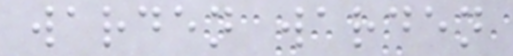warden warden
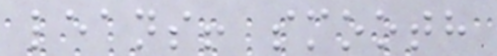leans! smooth
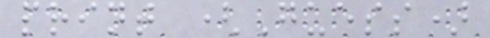print (Guess)
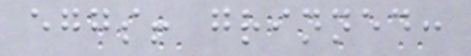eggs! grinned:
